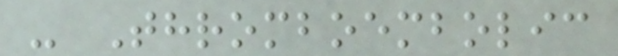- Thromboembolic
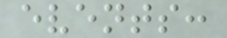events:
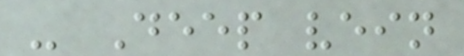- Deep vein
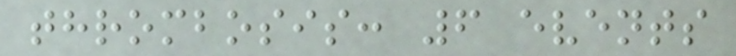thrombosis: 6 events
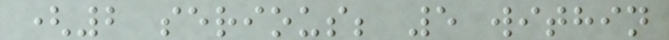(2 serious; 5 within
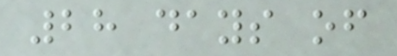28 days of
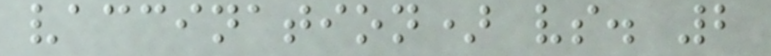vaccination) vs. 2
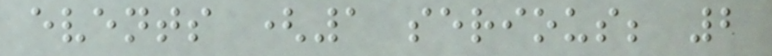events (1 serious; 2
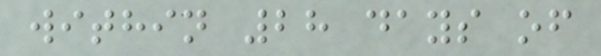within 28 days of
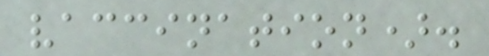vaccination).
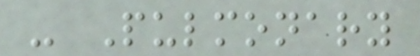- Pulmonary
